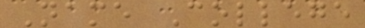Name College
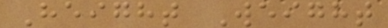Height Weight
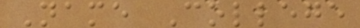Name College
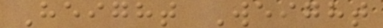Height Weight
